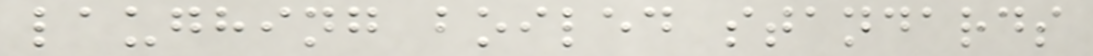laughing boiled standards
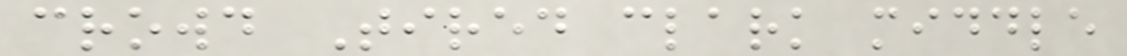crowd Tired clark middle
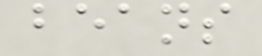beans
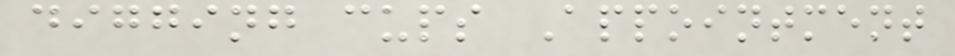digging cups Appointment
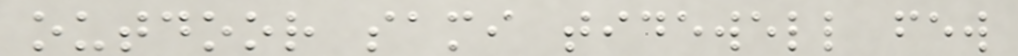outdoor sami tidewell few
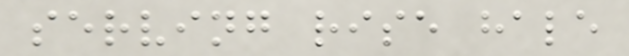serving rise hale
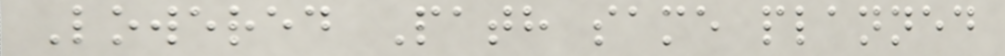Lowered Path same planned
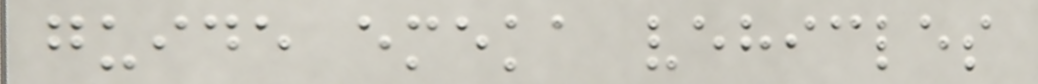guide emeka vehicles
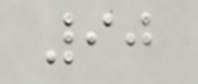90
